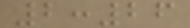2:26
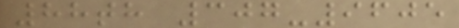88th 307-9605
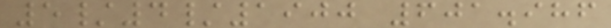5/4/1900 601.986
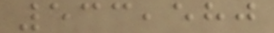533,580
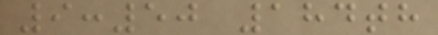9:50 184th
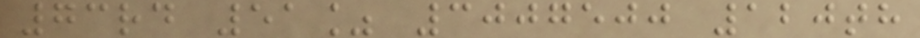73rd 51% 3007500 120th
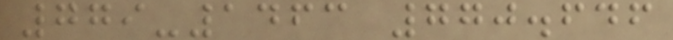779-1463 770.646
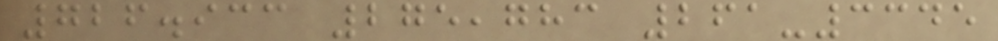726.933 275,783 261-3345
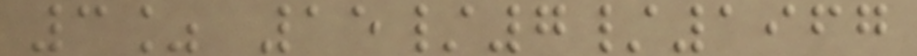3% 15/7/1967
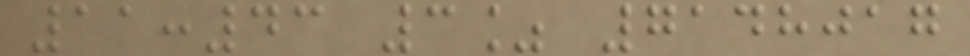11:43 3% 7148017
